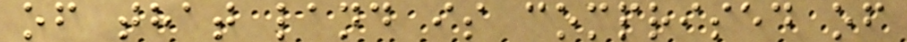of that land is comprised of
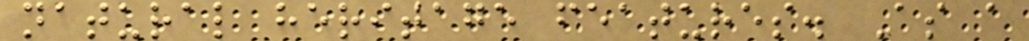natural heritage features. As a
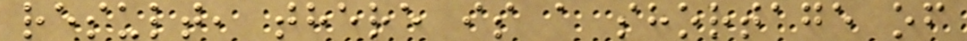result, there is a shortage of
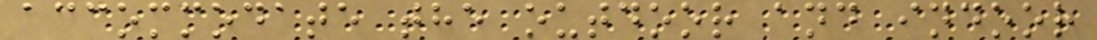accommodate the outdoor and indoor
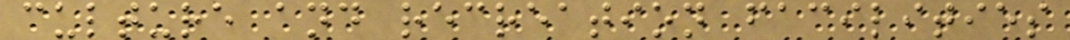culture and recreation facilities
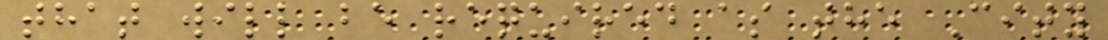that will be required as the City
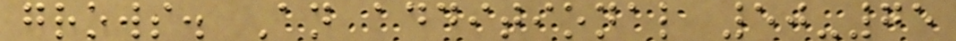grows. An additional 50-75
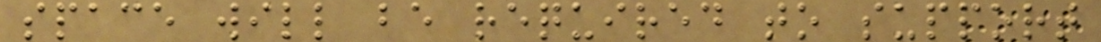space will be required to support
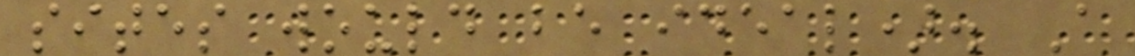sites would be ideal). A
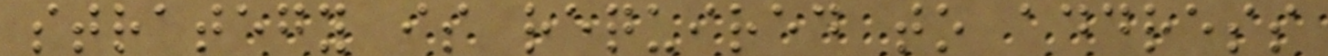strategy is required to address
